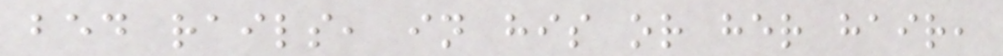bed rails, in his or her hair,
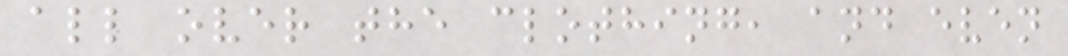all over the clothing, and even
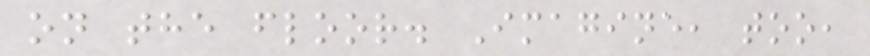on the floor. Imagine, too,
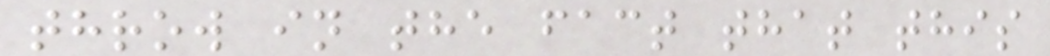throw in the fact that this
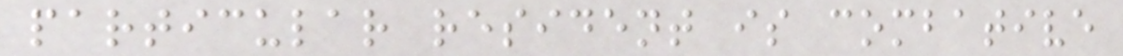particular resident is combative
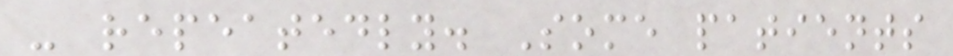- repeatedly. Some patients
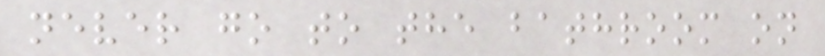never go to the bathroom on
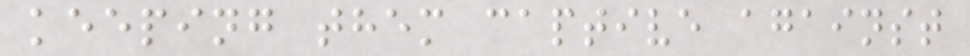keeping them captive against
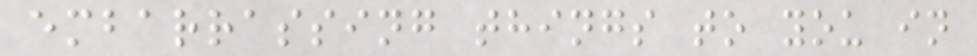embarrassing things to you in
